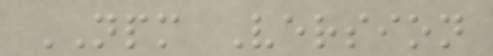NPM Version
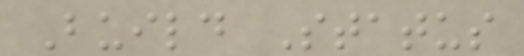Build Status
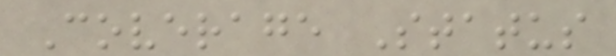Coverage Status
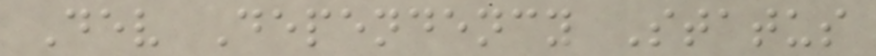Dev Dependency Status
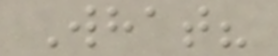What?
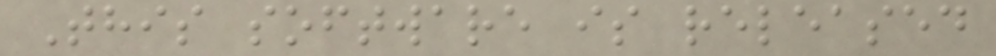This software is released
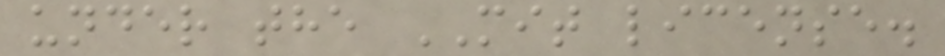under the MIT license.
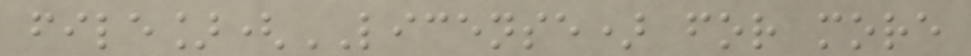file](LICENSE) for more
